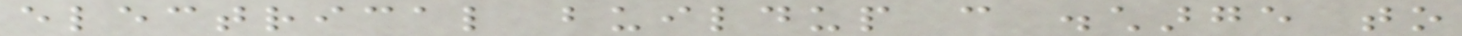electrical buildup can discharge to
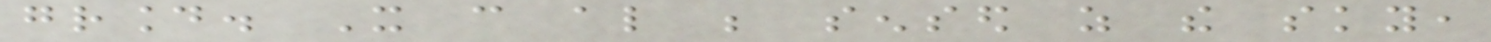ground. It can also be sensed as the sky,
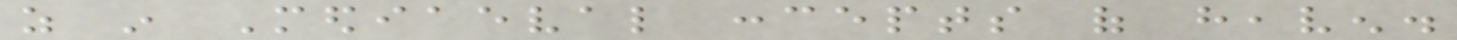as in Mediaeval concepts of heaven.
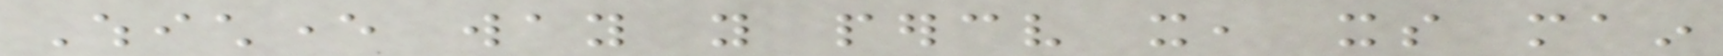Whichever way you perceive it, its main
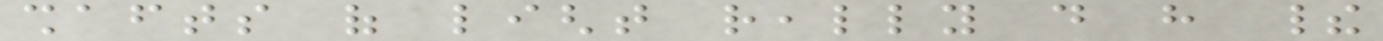shafts of light really do have their
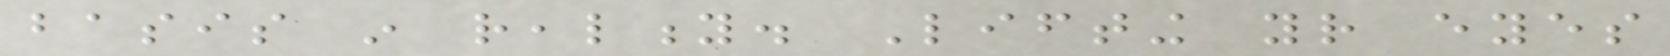basis in reality. Lifting your eyes
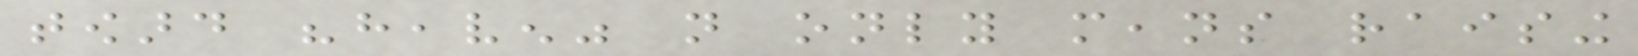toward "heaven" not only means raising
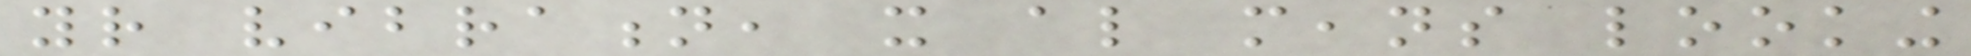your vibration, it also means looking
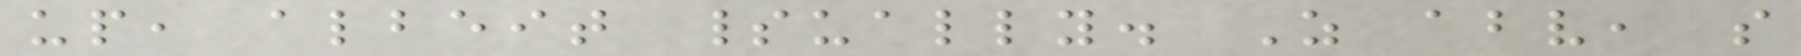up, albeit spiritually. As above, so
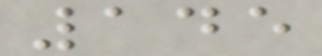145
